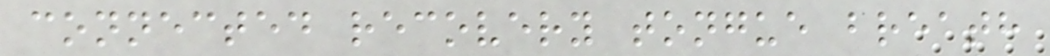connected recovery tongue breath
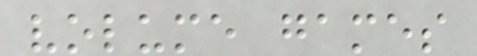volume games
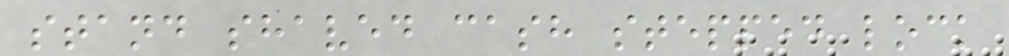stand shaved cash stepped lock
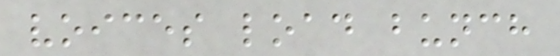voices load bunch
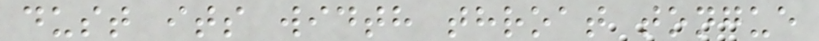dust its width throat tongue
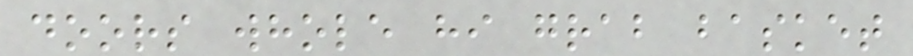doors whole hi grab basket
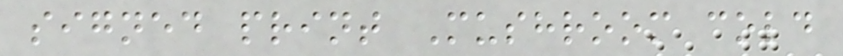signed print Mushroom cold
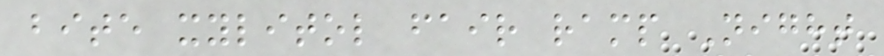bite xylitol fair ramp Night
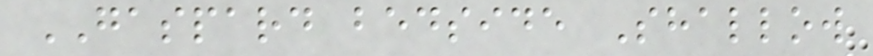GASPARD bedside Shallow
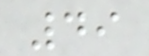49
